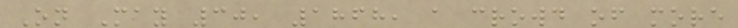On May 30, 1868, a crowd of more
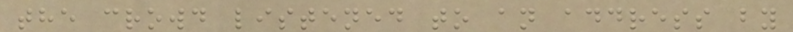the crowd listened to an address by
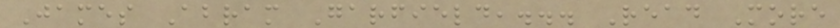James Abram Garfield,... Read More
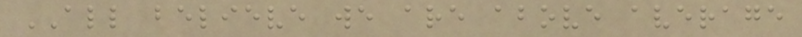ALL believe we are above average
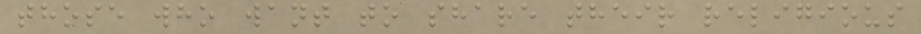those who want to share their religious
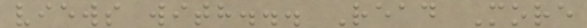views with... Read More
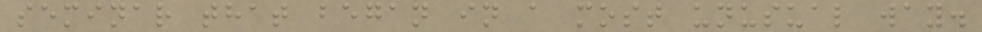seminar that began in a most unusual way.
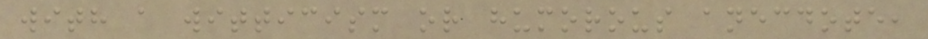with a witticism or humorous anecdote,
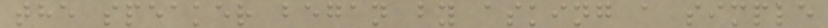the speaker began by asking a simple
